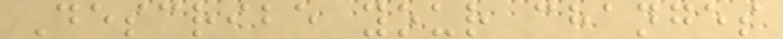Describe your changes
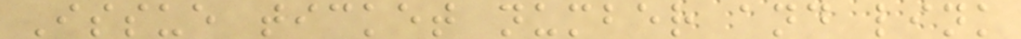Issue ticket number and link
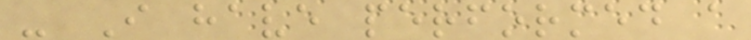- I have performed a
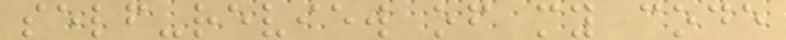self-review of my code
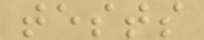tests
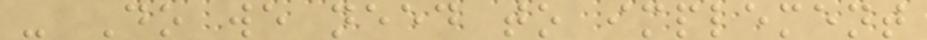- Do we need to implement
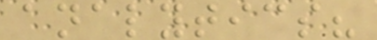analytics?
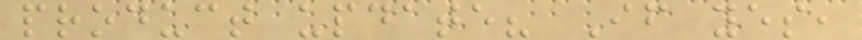product update? If yes,
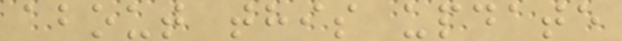about this update
